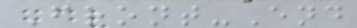Front-End
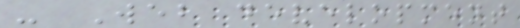- Web development
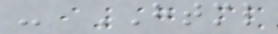- HTML
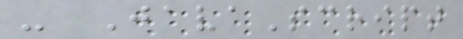- JavaScript
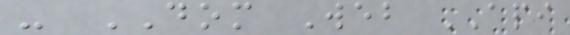- DOM Web API
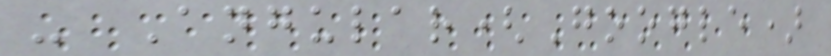- Angular(Google)
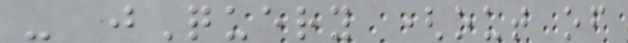- jQuery (out of
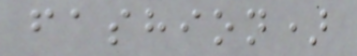fashion)
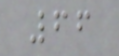66
